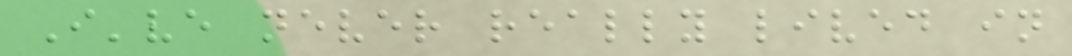I've never really lived in
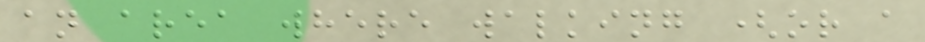an area where walking (or a
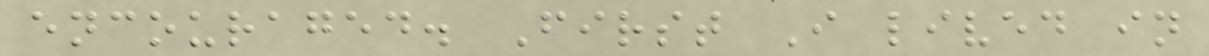encouraged. First I lived in
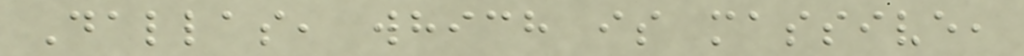Dallas, which is massive,
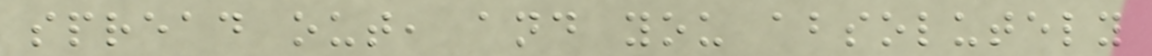spread out, and you absolutely
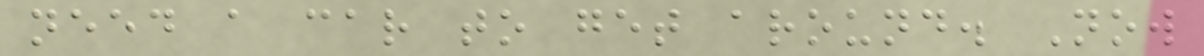need a car to get around. Now
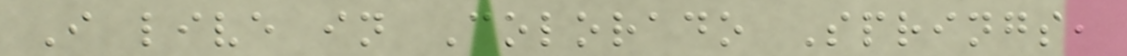I live in Colorado Springs,
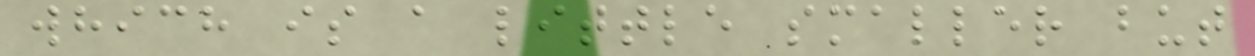which is a little smaller but
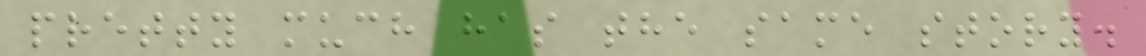pretty much has the same story.
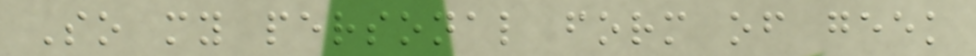So my personal form of geek
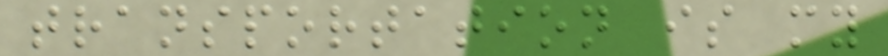transportation is my
